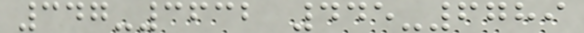347-3632 445-6789
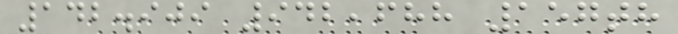142.909 942,688 157th
